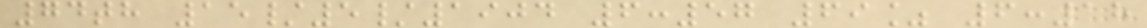74th 15/5/1904 6:57 69% 6:18
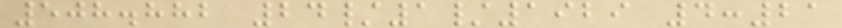508.882 24/1/1929 4:21
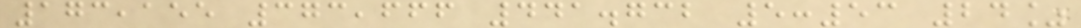173,155 373,666 441.732 5:53 24%
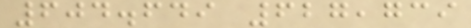604.649 627,739
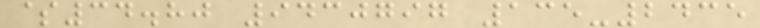$34.80 9430797 135-2435
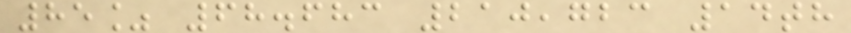85% 68.683 210,723 14th
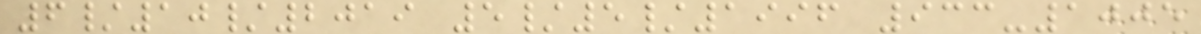6/10/2019 5/5/1996 933-1005
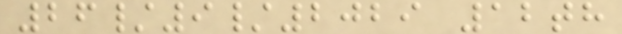26/9/2029 12th
